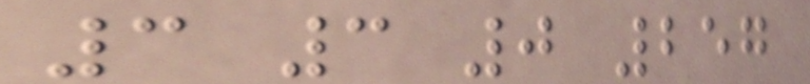3 3 0 257
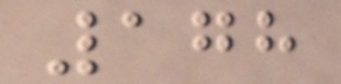178
